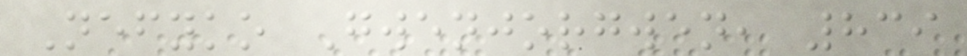Nefyko Gwenjorgwen, 839
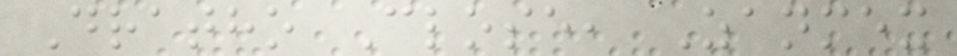Dratho Close, Zanmex
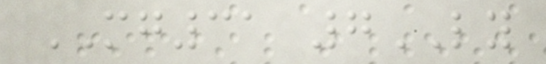MG31 7LY
